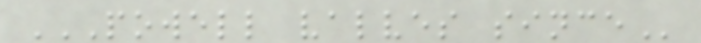POWELL VALVES SINCE
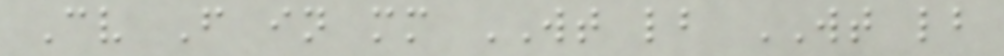Cv F in mm WT lb WT lb
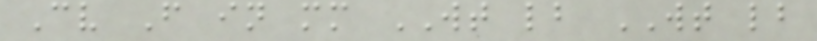Cv F in mm WT lb WT lb
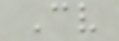Cv
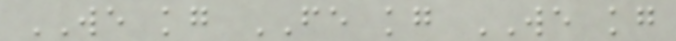WE kg FE kg WE kg
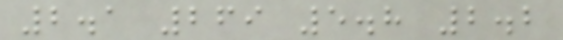2.1 269 5.8 2.2
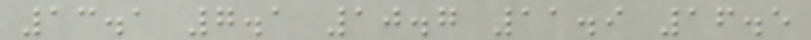13.1 7.1 10.7 11.9 16.5
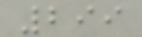299
